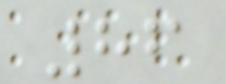86
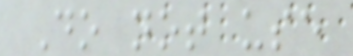Do not use
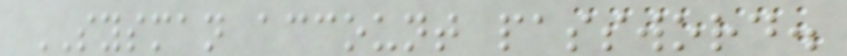SYSMAN account password.
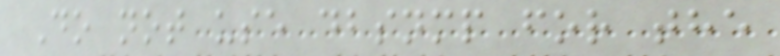Do not use dbsnmp for the
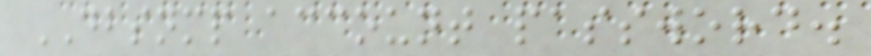DBSNMP account password.
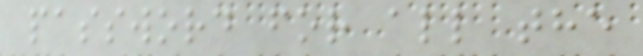password for all the
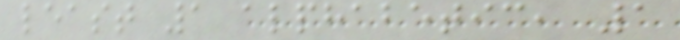least 1 alphabetic, 1
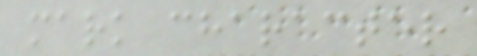mark character
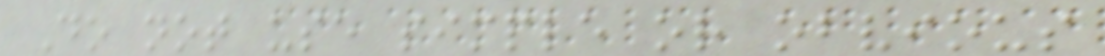Do not use simple or obvious
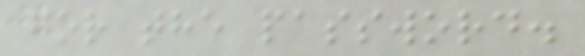for the password.
